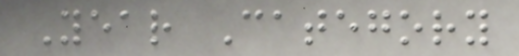Year Category
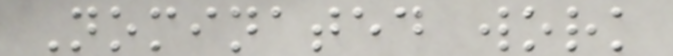Nominated work
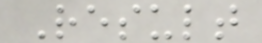Result
